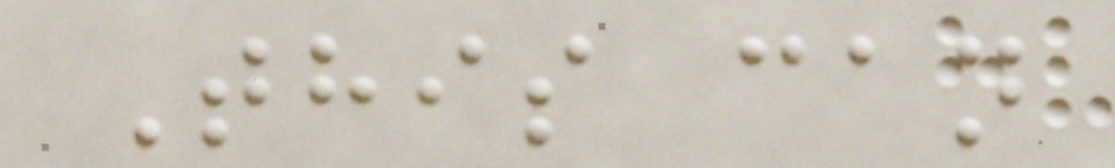This can
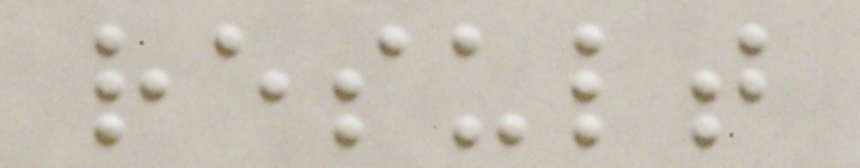result
